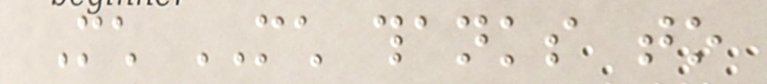Much MUCH thanks to
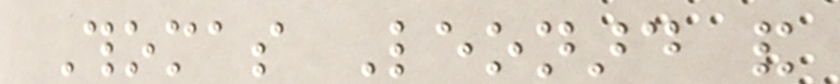Thomas Leonard and
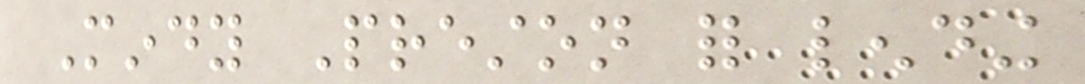Mindy Preston for lending
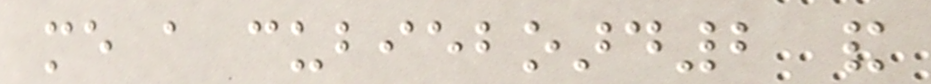me a cubieboard2 and
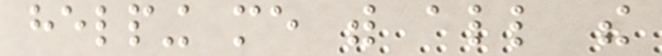helping me with all the
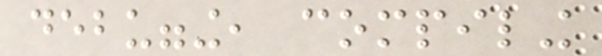debugging, compiling
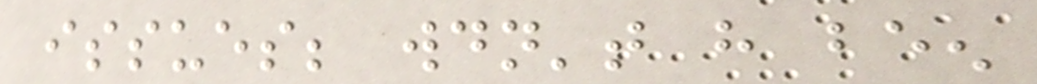issues; wouldn't have been
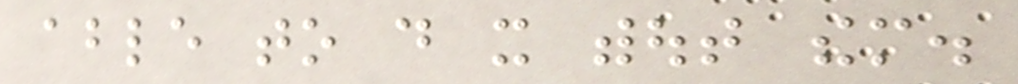able to do it without them.
